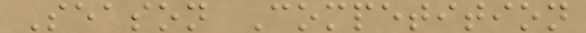Season Competition
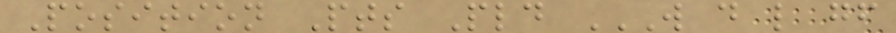Position Pts Pld W D L GF
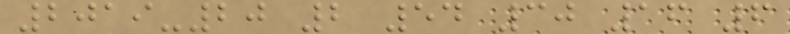2019-20 2 54 30 16 6
